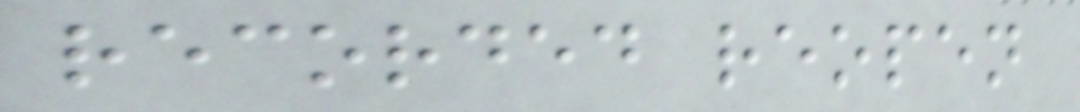recorded reopen
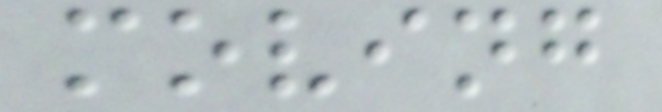moving
